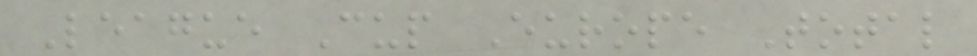League Cup Europe Total
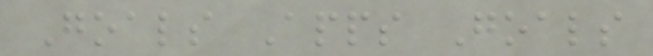Goals Apps Goals
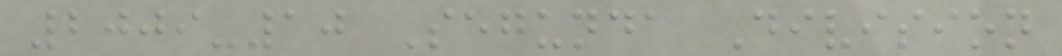2009-10 Segunda Division
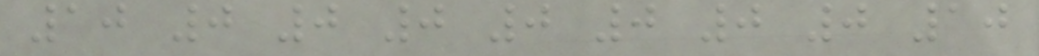10 0 0 0 0 0 0 0 10
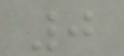0
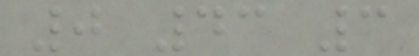0 43 3
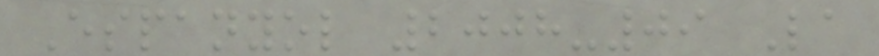Espanyol 2008-09 La
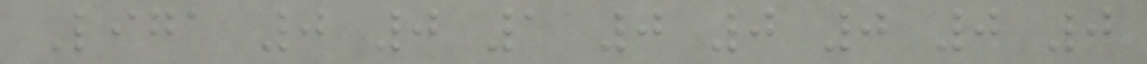Liga 0 0 1 0 0 0 0 0
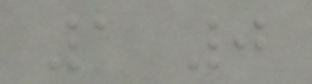1 0
